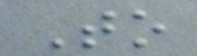To
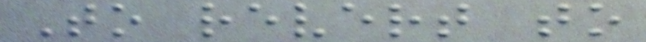To revert to
